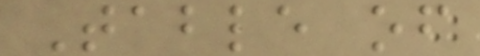Table of
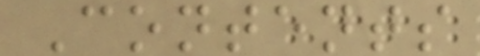Contents
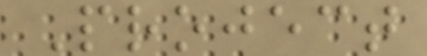Project
